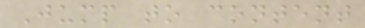Jump to content
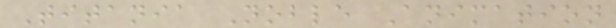Titania Noble Animation
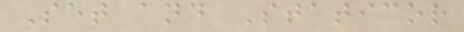Set and Staticor
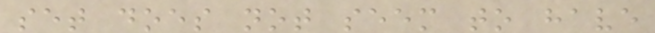set does not seem to have
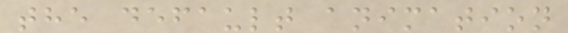the default animation
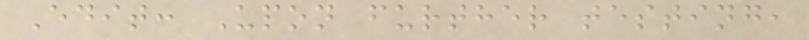Edit: Upon further testing,
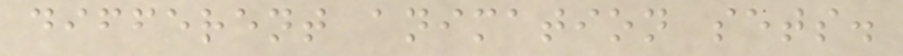different animation sets.
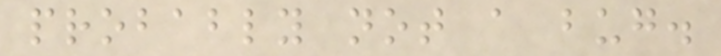probably not a bug.
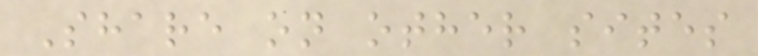Share on other sites
